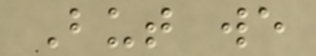But we
